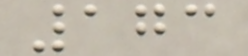173
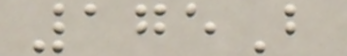175B
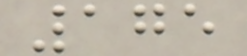175
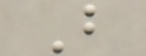B
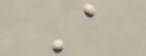A
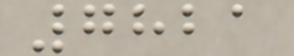7821
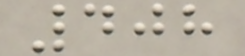408
